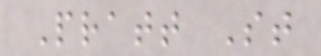Pratt St
